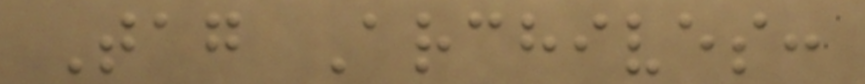Tag Archives:
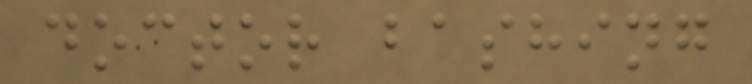doctor bashing
